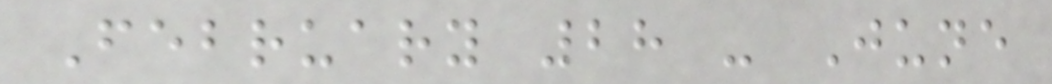February 28 - June
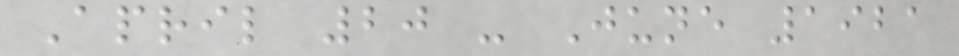April 20 - June 1921
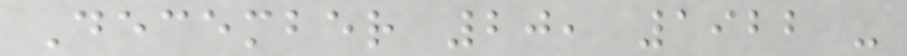December 20, 1922 -
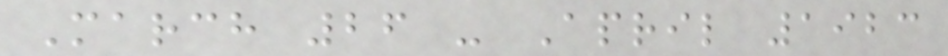March 26 - April 1923
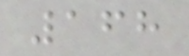168
